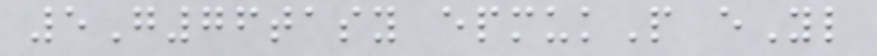5G76tasy epmukP eYl
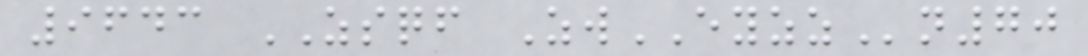9643 ZSQF ZwEYZZn70
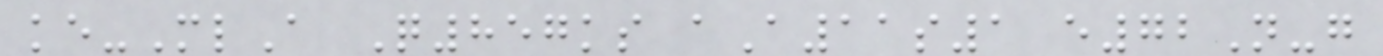ke-MlA Q857ks aA11s1 e72N-g
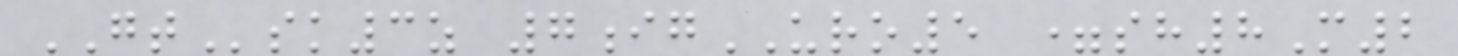GTsk3z 7igURO5 =sh8M2
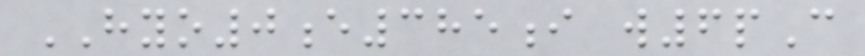HYO0e385i w6pC
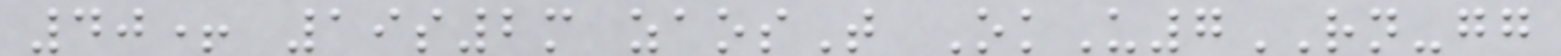40+ 19s2m zaosT OkU7RN-gg
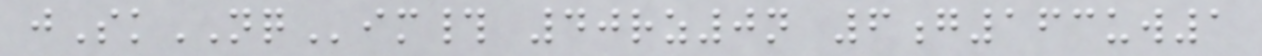jSkNQim# 40rz0n 6g163uw1
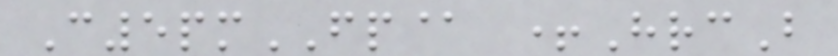C5pmFP@ +HrcB
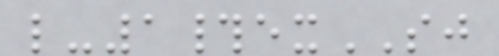l-1#exSJ
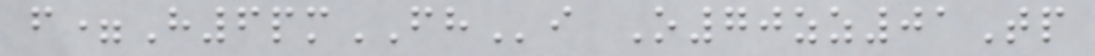f=H6pmFHi O70zz01Tp
